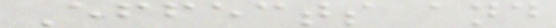Effects and
